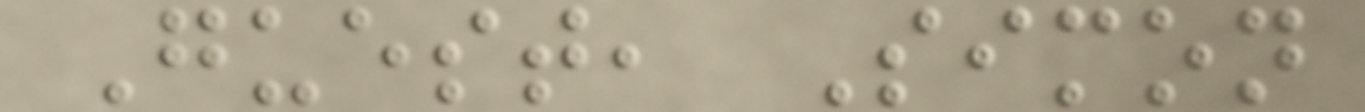Guest, Simon
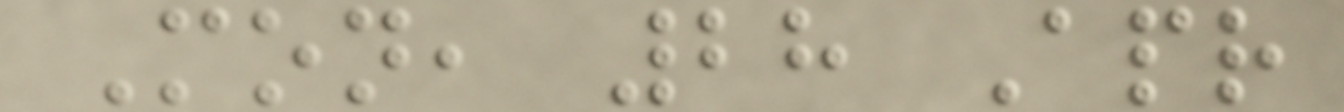Mon, 28 Apr
